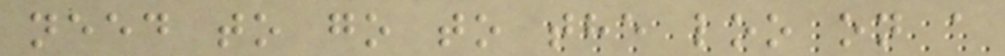need to go to the loo on a
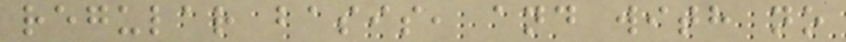regular basis, and with no
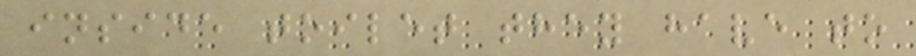inside toilet they have to
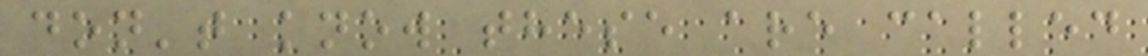don't know these are called
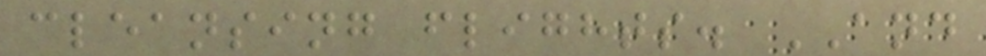cleansing flights. AND
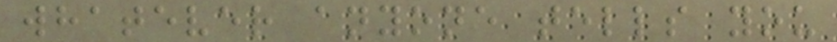whatever anyone tells you
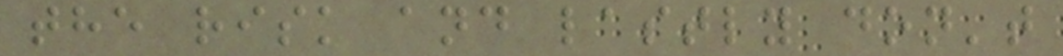the risk and lastly don't
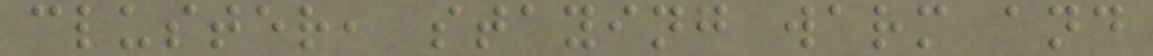cluster, staying warm and
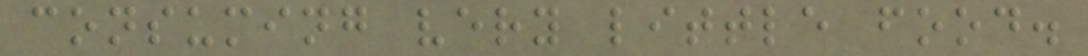consuming very little food.
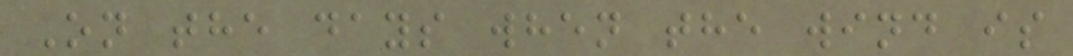On the days when the wind is
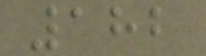182
